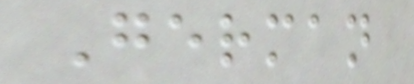German
